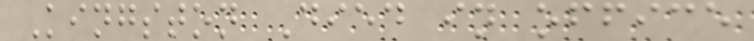Kingston Died in office
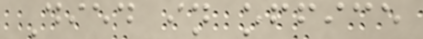Died in office
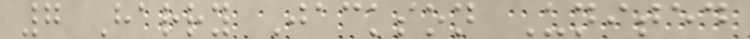7 Harry Jackson United
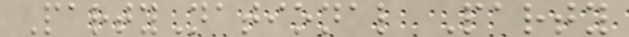PartyNational Party
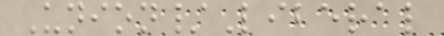Union/Liberal
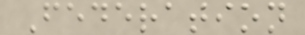Federation
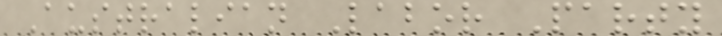Australian Labor Party
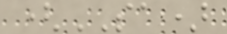(SA)
